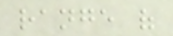range of
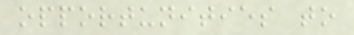opportunities to
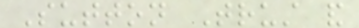Sutton Trust and
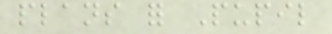plans for Pupil
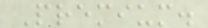Premium.
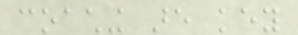coaching are key
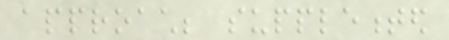approach; supplemented
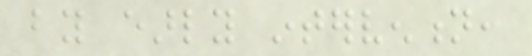by early intervention,
